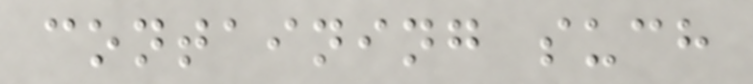containing such
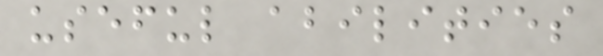useful abilities
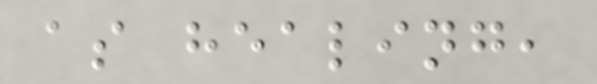as healing,
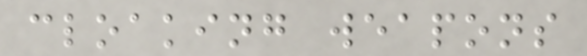cloaking weapons
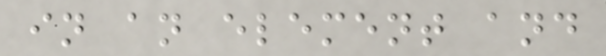in an element and
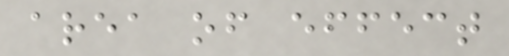area of effect
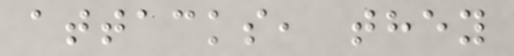attacks, they
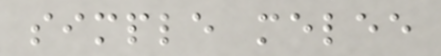simple melee
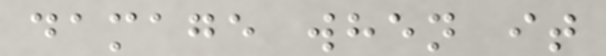damage when it
